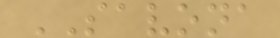SAVONA
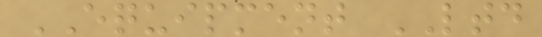EQUIPMENT LTD
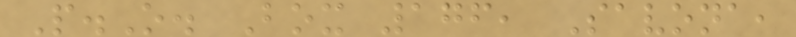P.O. Box 176, Savona,
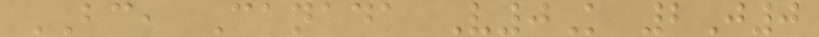BC, Canada V0K 2J0
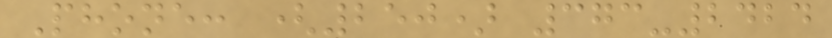Phone: (250) 373-2424
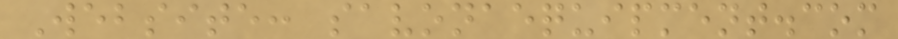Website: savonaequipment.com
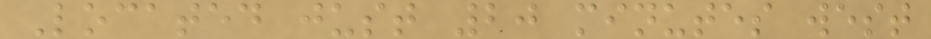Located just 20 minutes west
